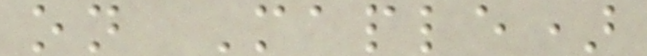on Maple)
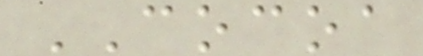COCOA
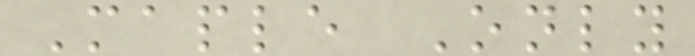Maple Only
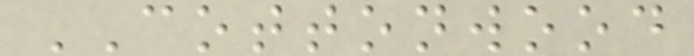COTTONWOOD
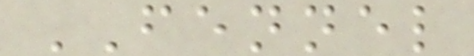FENNEL
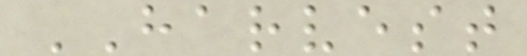HARVEST
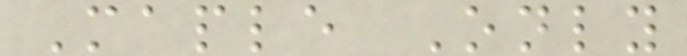Maple Only
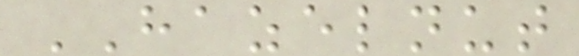HAZELNUT
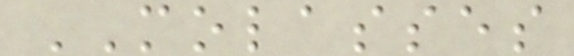MOLASSES
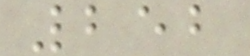252
